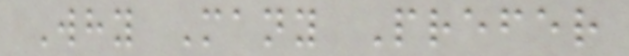Why Many Prefer
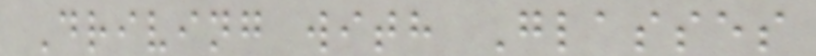Driving with Glasses
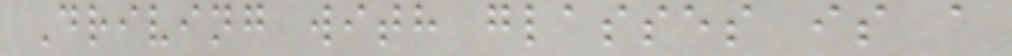Driving with glasses is a
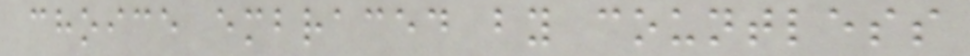choice embraced by countless
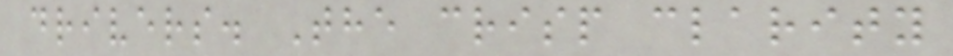drivers. The crisp clarity
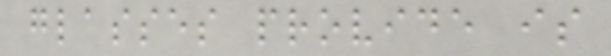glasses provide is
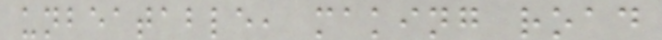unbeatable, making road
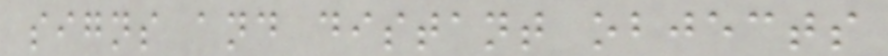signs and distant objects
